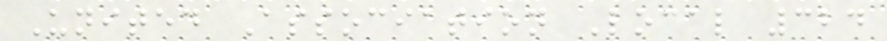United Association Local 324
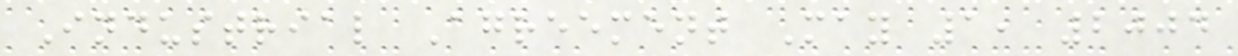Industrial Agreement May 1, 2004
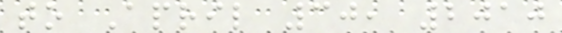to April 30, 2010
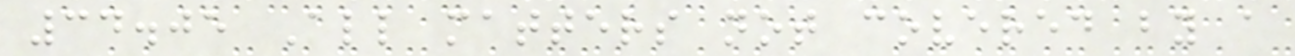34.05 All matters not covered by a
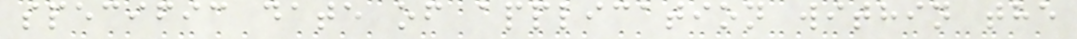specific date of application within the
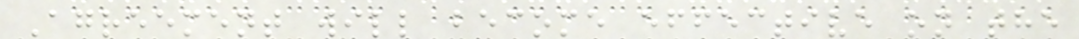Agreement will become effective on the
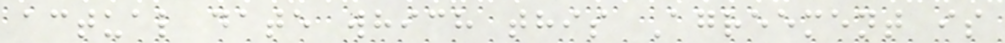actual date which this Agreement is
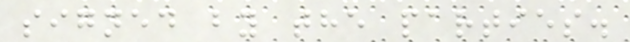signed by the parties.
